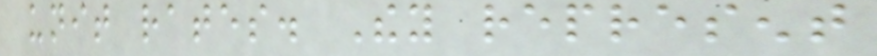unit rates. They represent
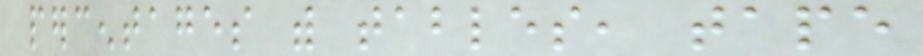percentages with tables, tape
